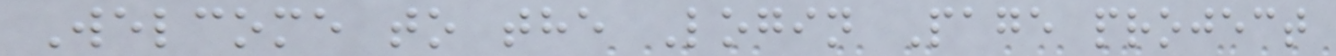Welcome to the Login Page project
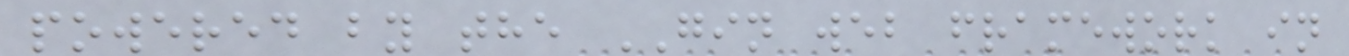powered by the GIN web framework in
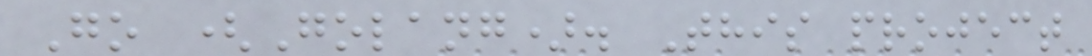Go (Golang). This project
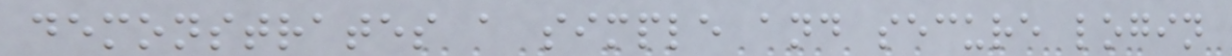demonstrates a simple and secure login
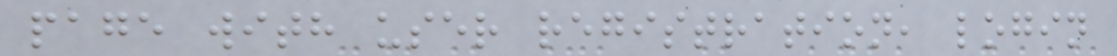page with user registration, login
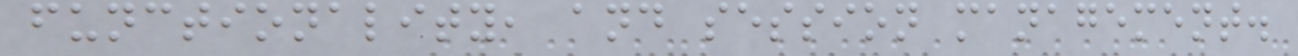functionality, and session management.
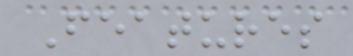Features
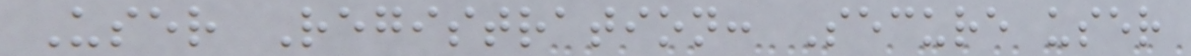User Registration: Secure user
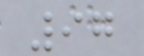97
